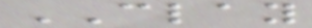CLAY
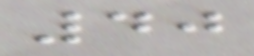40
